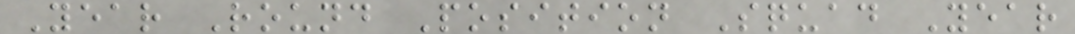Year Round Position Squad Year
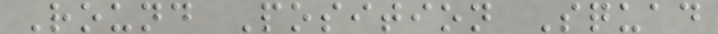Round Position Squad
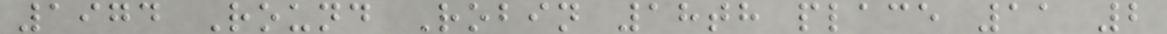1974 Round Robin 18th place 11 2
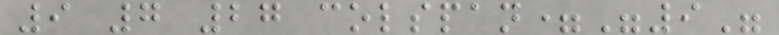9 7 27 colspan="9"
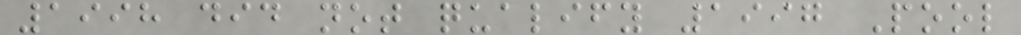1998 did not qualify 1997 Pool
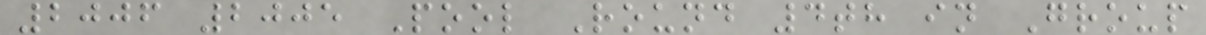2006 2005 Pool Round 4th in Group
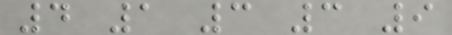4 1 3 3 9
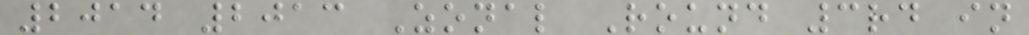2014 2013 Zonal Round 3rd in
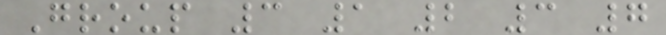Group 3 1 2 3 7
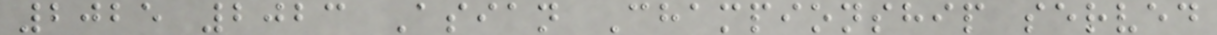2025 2023 Asian Championship served
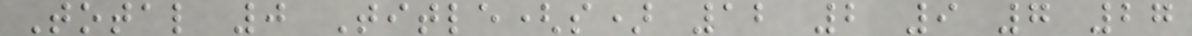Total 0 Title(s) 12 2 9 7 27
